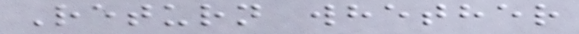Return whether
